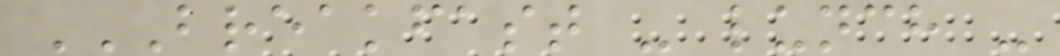BREAKFAST - LUNCH -
